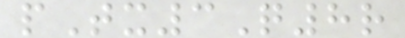pTx3Q8r
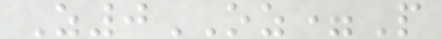Z0OZ=P
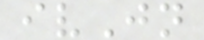ivJn
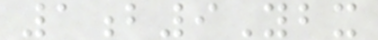1b9Ybx
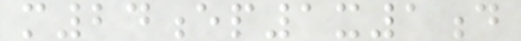m24ep1x1d
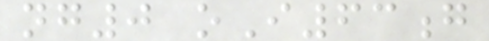ng0 oI63g
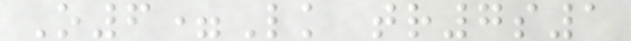O6=Lk tr7s1
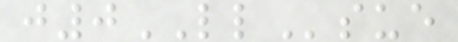j0LLsue
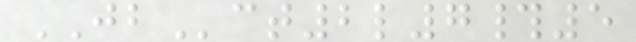JBct2l7#5
